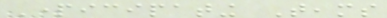Participating Teams
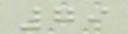79
